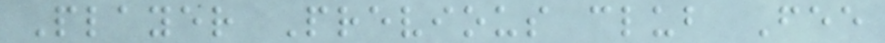Player Previous club Fee
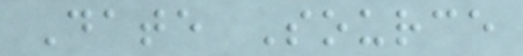Date Source
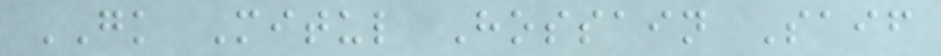GK Mitul Hossain Saif
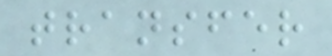transfer
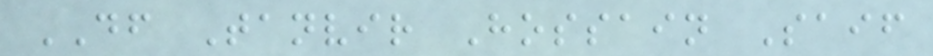DF Tanvir Hossain Saif
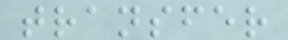transfer
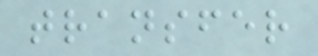transfer
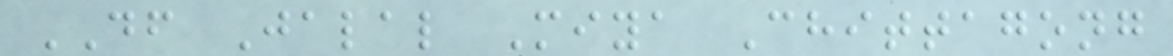DF Jalal Miya Chittagong
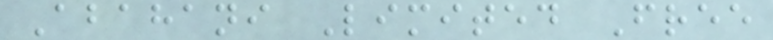Abahani Limited Free
